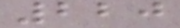220
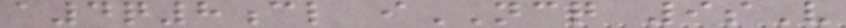a4q8cl iNCQ 9sV
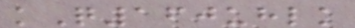kQ160uhlk
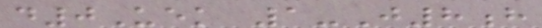d0Uek 1-J8h
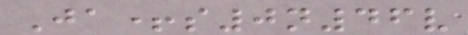Ja+s0n46v
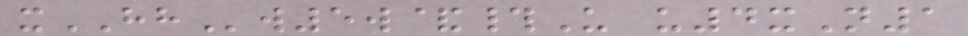xHHw5w&#U u4xN1
